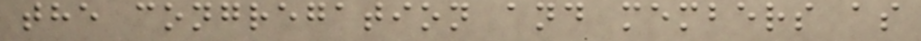the congregation and members as
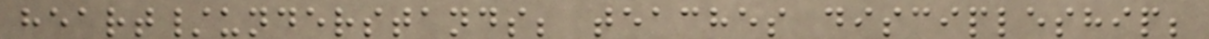heart/understands; teaches discipleship;
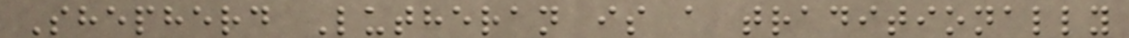Shepherd Lutheran is a traditionally
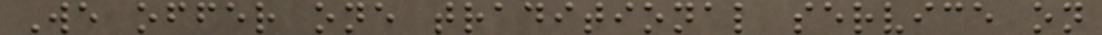We offer one traditional service on
